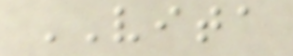VITA
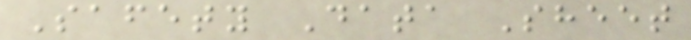Safety Data Sheet
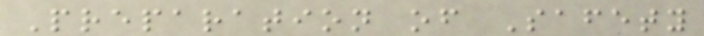Preparation of Safety
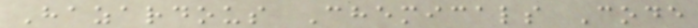Hazardous Chemicals Code
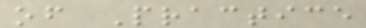of Practice
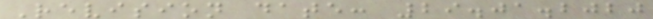Revision date: 29.01.2020
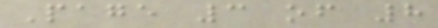Page 3 of 8
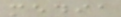media
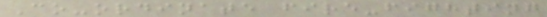Co-ordinate fire-fighting
